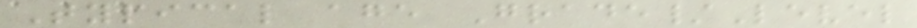Typical age Grade/Level
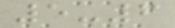5-6
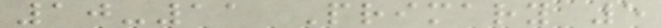10-11 Primary 5
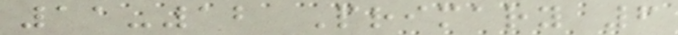11-12 Primary 6
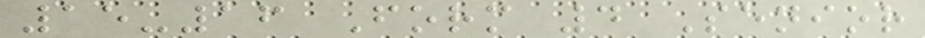15-16 Form 4 Senior
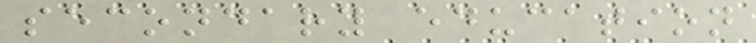secondary education
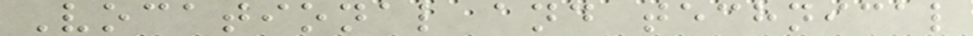Vocational and technical
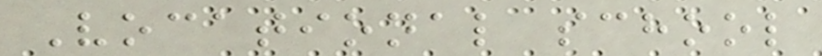Vocational school
